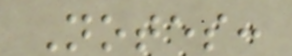Notes:
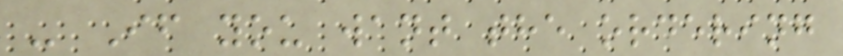- If you want the ordering
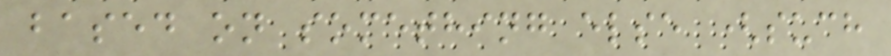based on something else (such
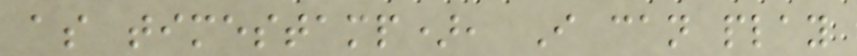as timestamp), I can play
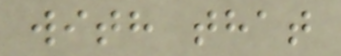with that
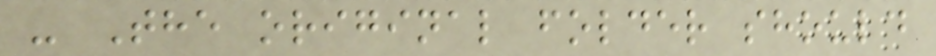- The original folder should
